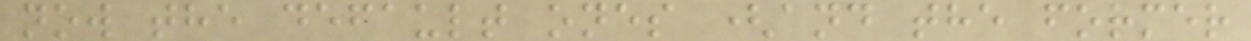now the default ones (and the former
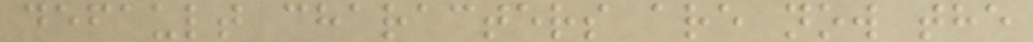default characters are now the
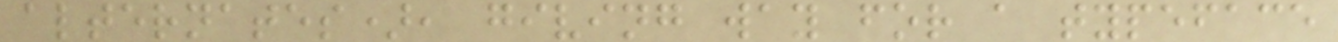alternates), giving way for a typeface
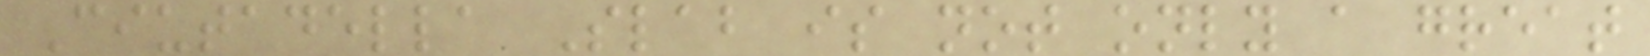Ciutadella Slab is not only a great
